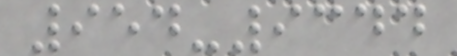954-9344
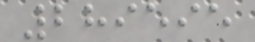289595
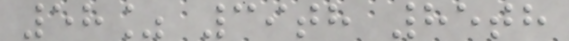58% 39th 85th
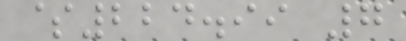$224.99 7
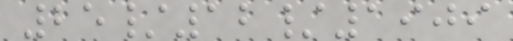25/12/1909
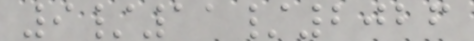9/11/2026
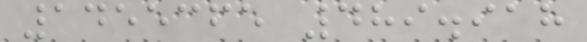1455365 489.918
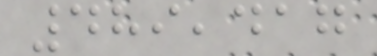489,417
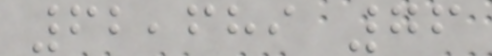62,689 76
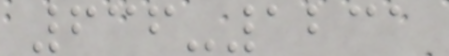636-1231
